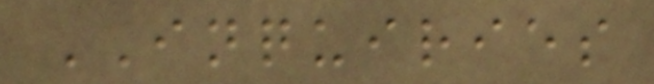INQUIRIES
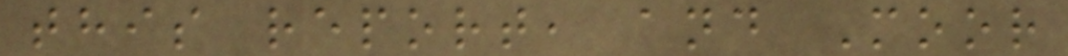this report, and Moor
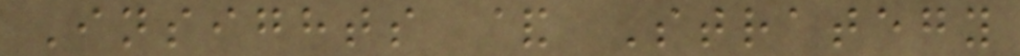Insights & Strategy
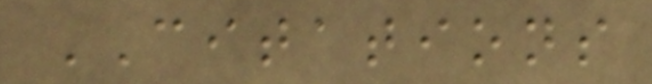CITATIONS
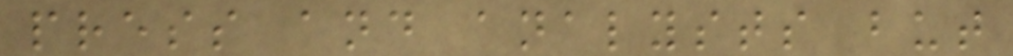press and analysts but
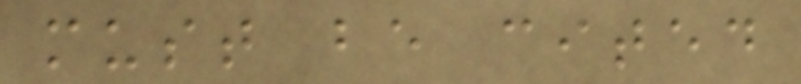must be cited
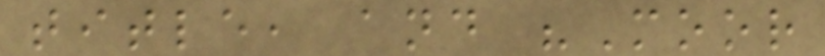title, and "Moor
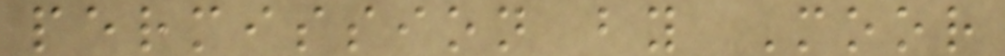permission by Moor
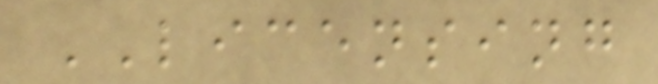LICENSING
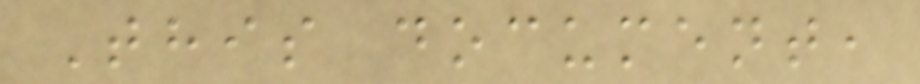This document,
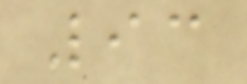93
